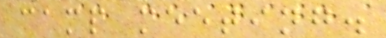camp meeting.
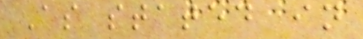As stated in
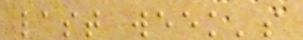last week's
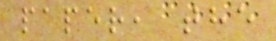paper, the
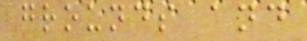grounds and
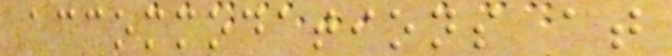accommodations at
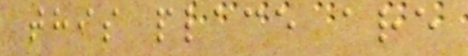this place are
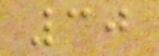30
